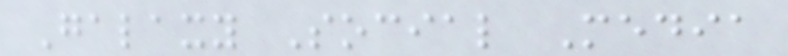Galaxy Social Media
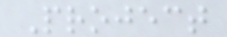Project
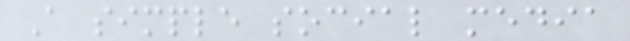A simple social media
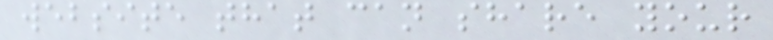website that can share your
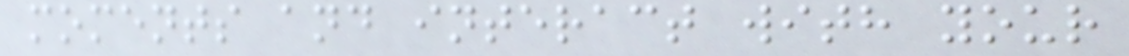moments and interact with your
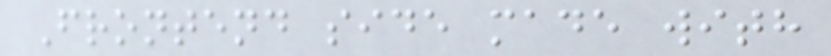Frontend side made with
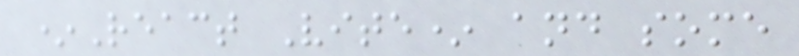*React Vite* and some
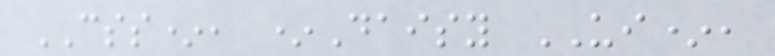CSS*, *Daisy UI*,
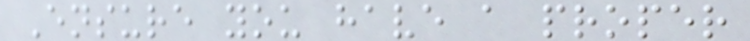Ensure you have a proper
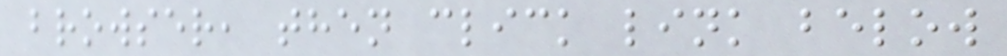browser, then click link below
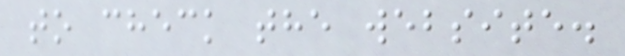to check the website.
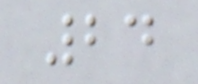24
